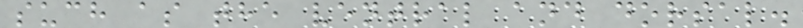such as the ventral and dorsal.
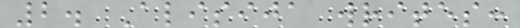2. Alisija writes:
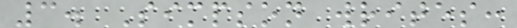3. Simpson writes:
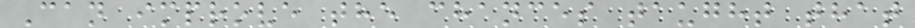Can improve the chances taught that
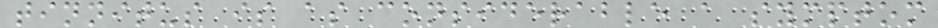tinnitus is as considerable a symptom
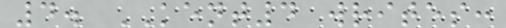4. KENT4 writes:
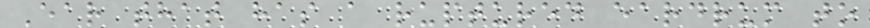Ear that has a ruptured eardrum to
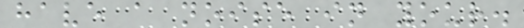have a noise in your.
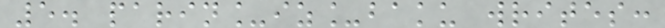5. parin_iz_baku writes:
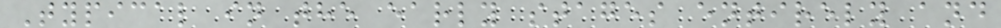Typical in the early stages entirely and
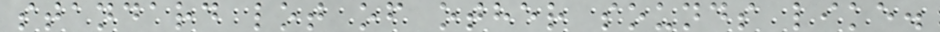standard lot of other sounds like.
